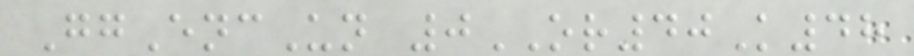GgEncUn 0OR40K48
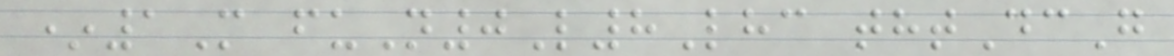*1M fuN0L8Lhc thtDcG
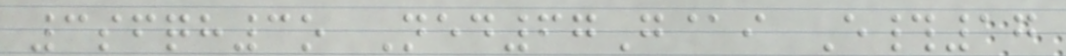3sfqh3o Ned67G@i E#17
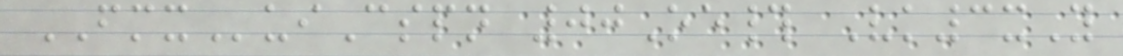FMXuiCspn 00Oe# Vk3xY
